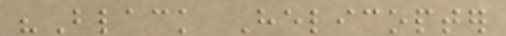"Black Helicopter
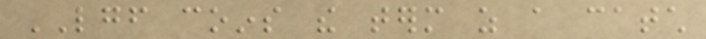LGF coins the term as a catch
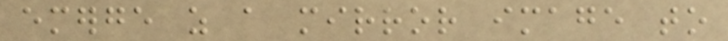emerge as a mirror image to
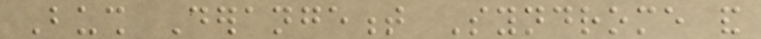Bush Derangement Syndrome and
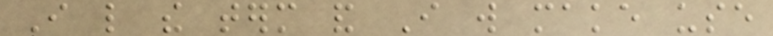I like the term and I will make use
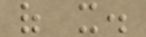of it.
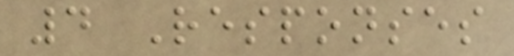4 Responses
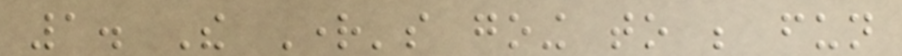1. The Right's going to be fun
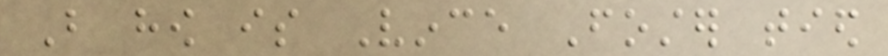But how is Vince Foster tied
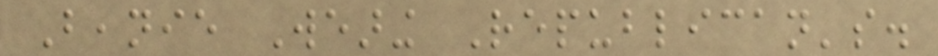Beanie Wearing Republican's.
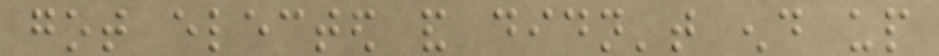got elected and didn't end up
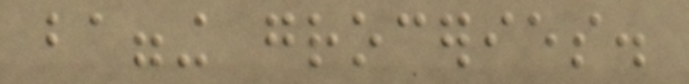bagging groceries.
